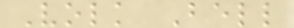Volk Bell
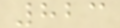823
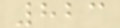823
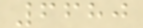6680
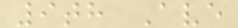9th Ave
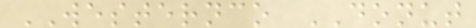WESTERNCO DONUT
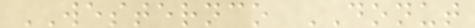WESTERNCO DONUT
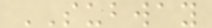SUBWAY
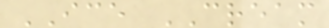ICE CREAM
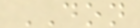DON
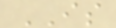IS
